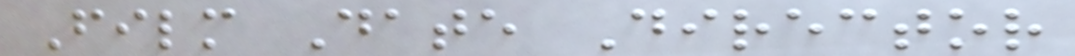Film Date Director
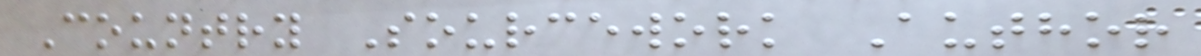Country Sourcework Author
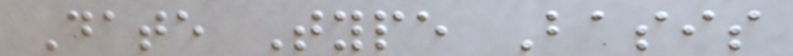Date Type Basis
